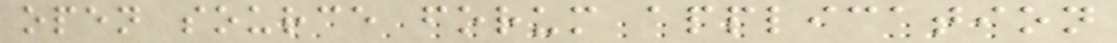open source forum application
